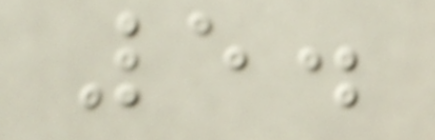5.
